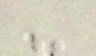-
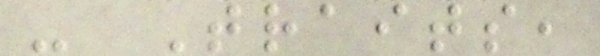- Traits,
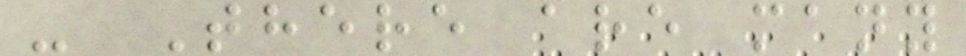- There are many
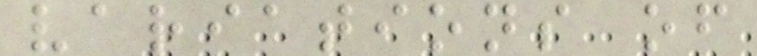variations of
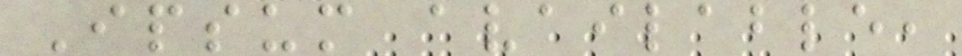Ipsum available,
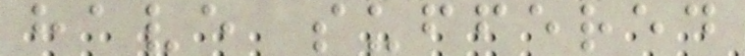have suffered
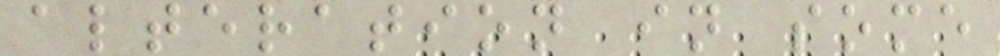alteration in some
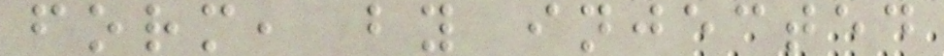form, by injected
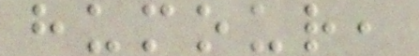humour,
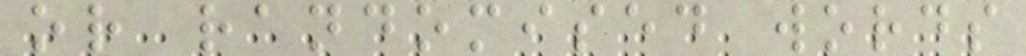or randomised words
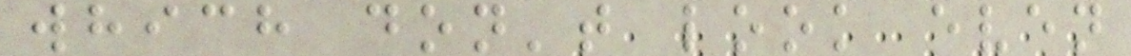which don't look even
